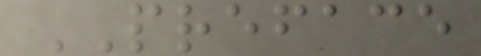PREFACE
